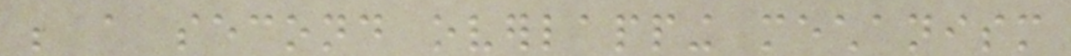be a second overlapping mechanism
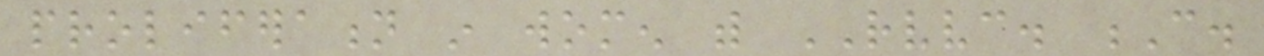proliferation in women with RVVC. C.
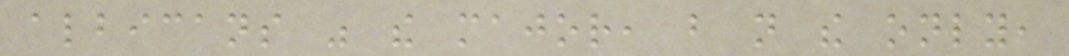albicans was the major, but not the only,
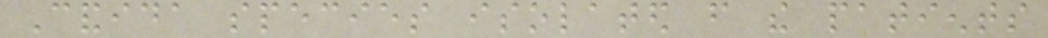Candida species isolated from the patients
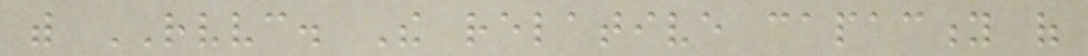with RVVC. The relative capacity of
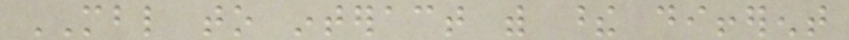MBL to interact with these different
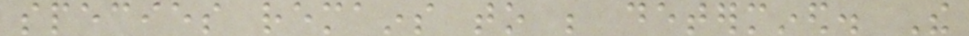species remains to be determined. The
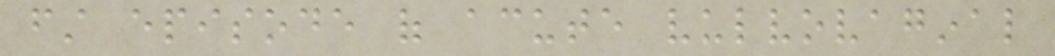first episode of acute vulvovaginal
